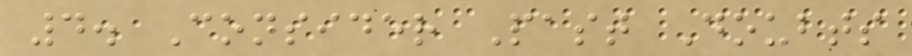4. Consider Past Doubts
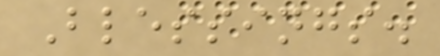Blessings.
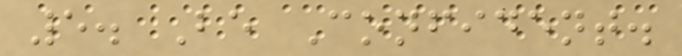5. Be Confident.
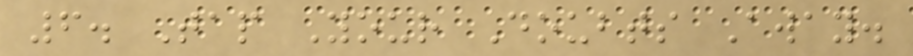6. Tap Your Doubts Away.
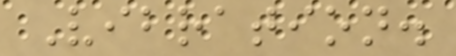Vibration.
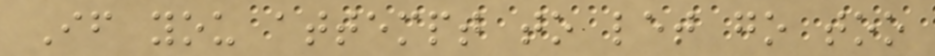If you attempt to let go too
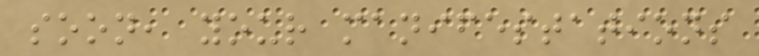soon, your manifestations
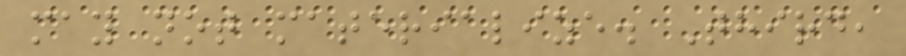may not materialize. Third,
